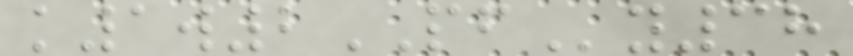k1w2PFy38
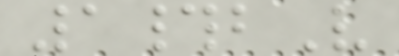1#bV
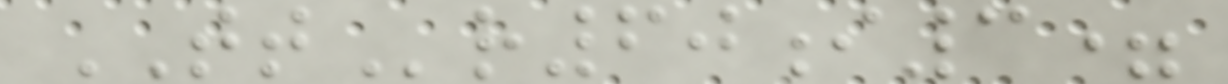TTr60i3=
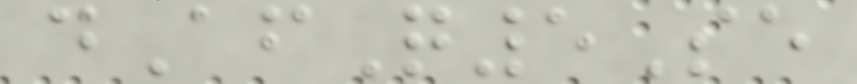dAfQ5Se
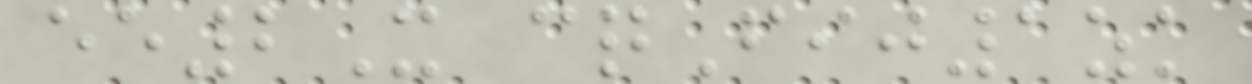ee2X cqFij1zk
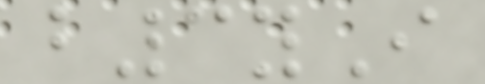b3yI
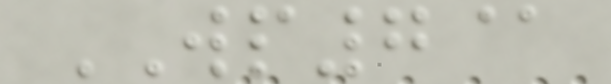WP7@
